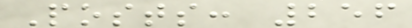Posts: 256
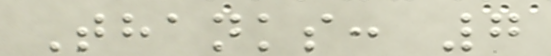Thanks: 7
